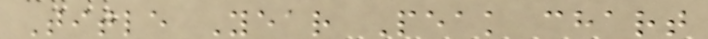Title Year Peak chart
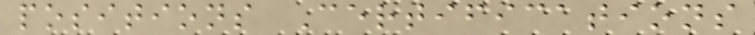positions Certifications
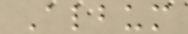Album
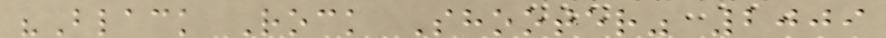"Black Rock Shooter" 2009
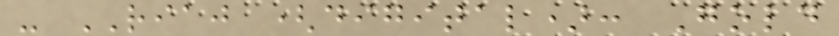- RIAJ (digital): Gold
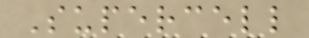Supercell
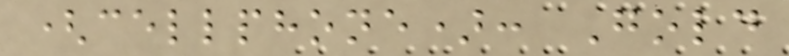(cellphone): Gold
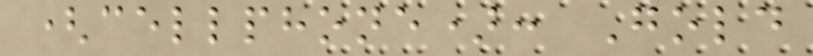(cellphone): Gold
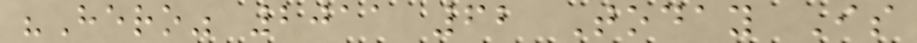"Hero" 2011 62 Today Is
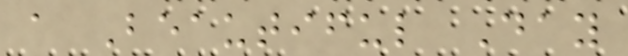a Beautiful Day
